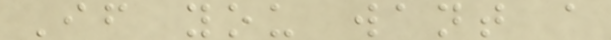If you want a
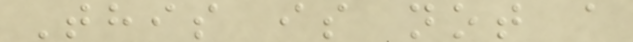This is not a
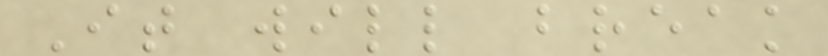It will break
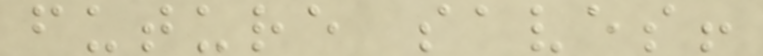future saves!
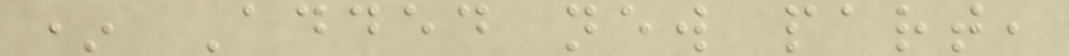* Added new part,
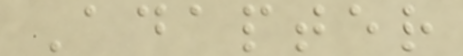Adapter
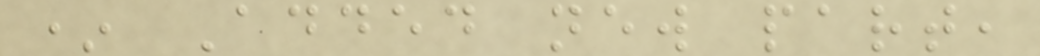* Added new part,
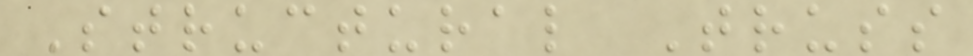Structural Truss
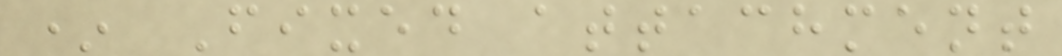* Fixed attachment
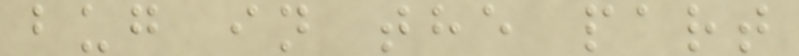bug in the part
